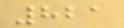821
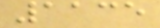1135
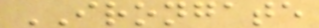IRONGATE
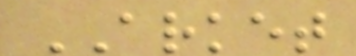ARKET
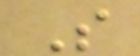S
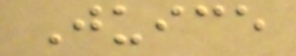Juice
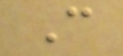C
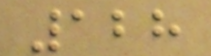128
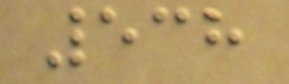538
